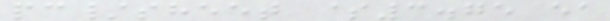pc/sheet $3.75 ea
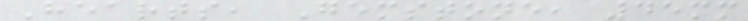Hearts, Gemstone, 45mm
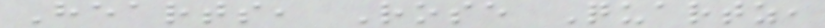Hearts, Rose Quartz,
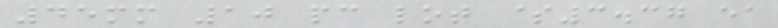45mm 10 pc lot $3.37 ea
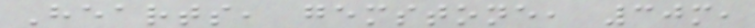Hearts, gemstone, 30m,
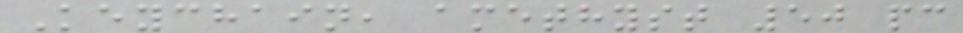Keychain, amethyst 50 pc
